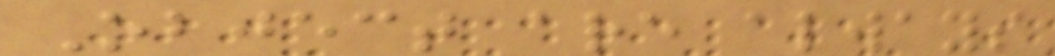Object are always
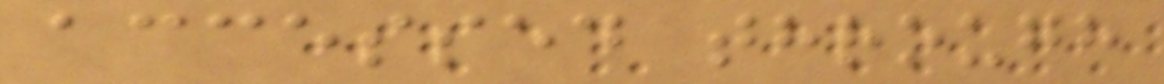accessed through
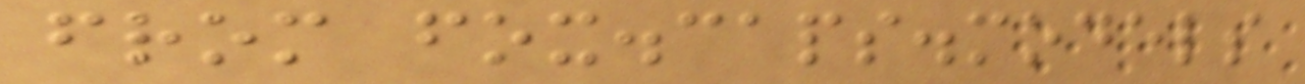from fox.caps.models
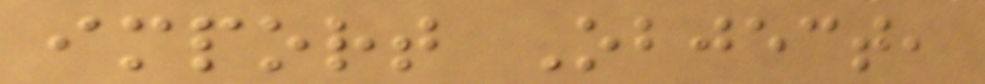import Object,
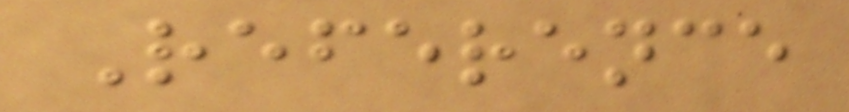Reference
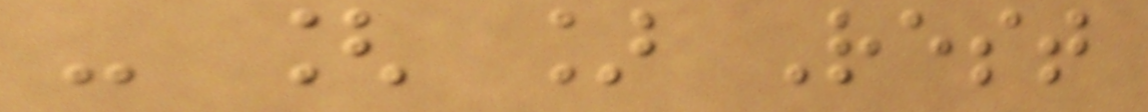- [ ] Rest
